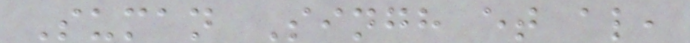Suman Singh et al,
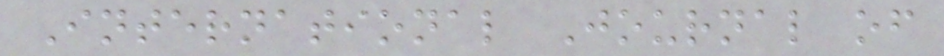International Journal of
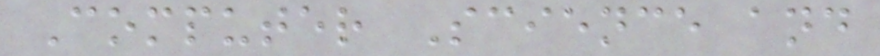Computer Science and
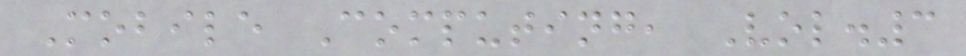Mobile Computing, Vol.3
